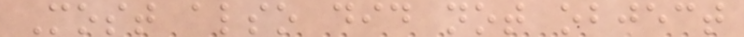Most also did not object
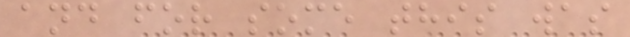and for some this was
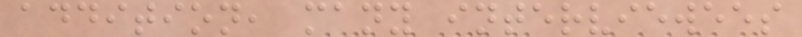addition, many interviewees
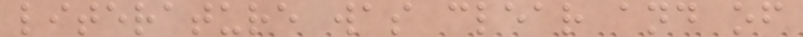literature was clear and of
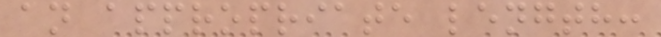an appropriate length:
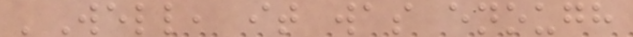'Well, it was enough
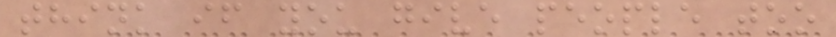think if you give people too
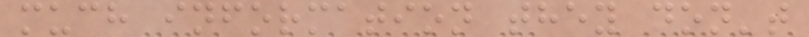much information they don't
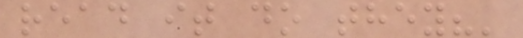read it do they?'
